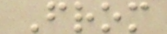From
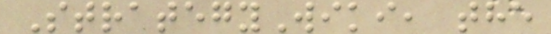StrategyWiki, the
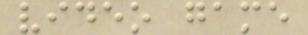video game
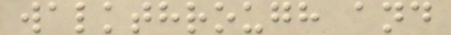walkthrough and
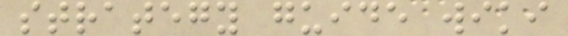strategy guide wiki
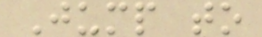Jump to
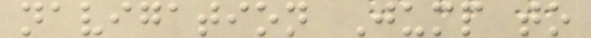navigation Jump to
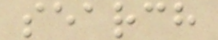search
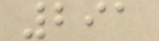291
